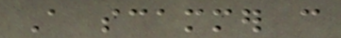A scammer can
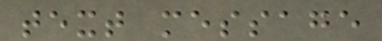text message
